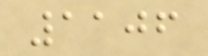1106
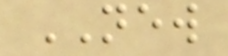NEW
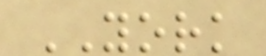YORK
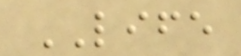LIFE
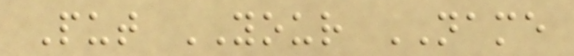Put YOUR NAME
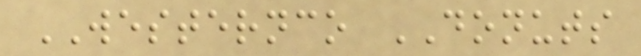WESTERNCO DONUTS
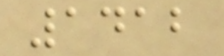1412
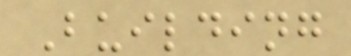Building
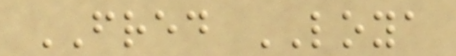FRED LOYA
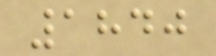1840
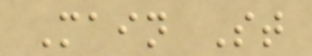Main St
